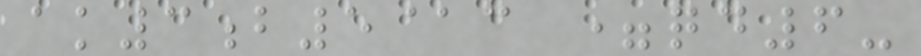ak3b5@c =qd6-
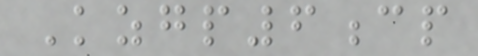Kzgp6cp
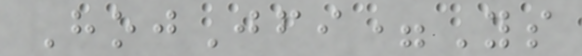HojJfi=Ys
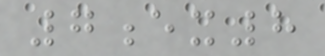7ex8
